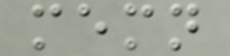memn
